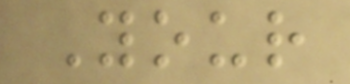Your
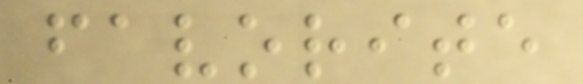favorite
